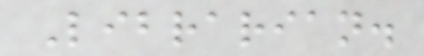Librarian.
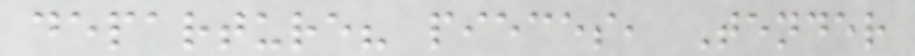departure? pieces, Tender
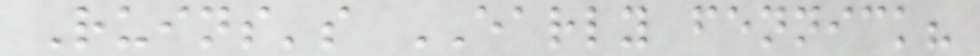Ruins's EARLY fennick?
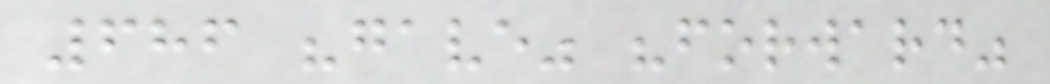686 "gave" "forward"
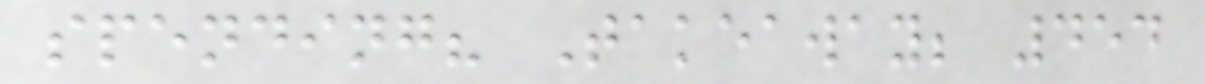spending? Takeaway; 454
